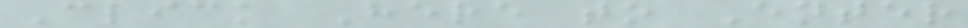Click Here to Enter
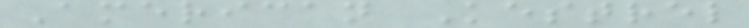American Kestrel
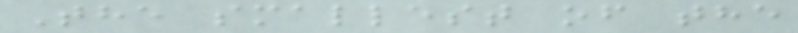The smallest of the
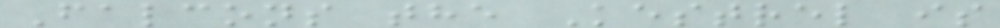Falcons the Kestrel is
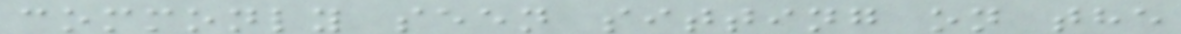commonly seen sitting on the
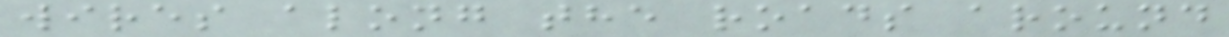wires along the roads around
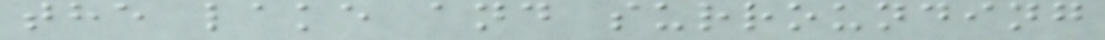the lake and surrounding
